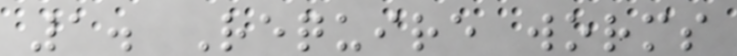1. Require worms
